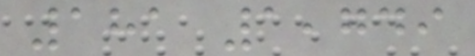181 1,749
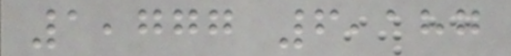1,777 6,187
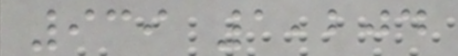939 1,204
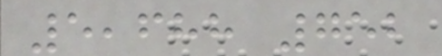5,688 752
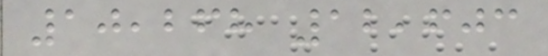10,268 12,603
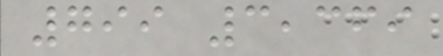799 3,369
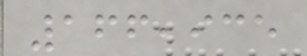166,935
